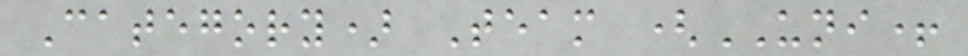Category) Team (UNI+
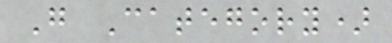G Category)
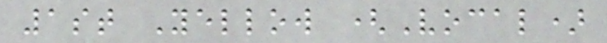1st Yellow (Vocal)
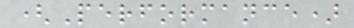(Performance)
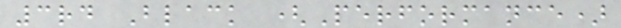3rd Black (Performance)
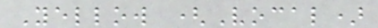Yellow (Vocal)
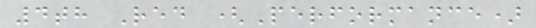4th Red (Performance)
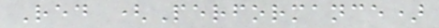Red (Performance)
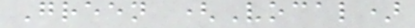Green (Vocal)
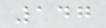147
